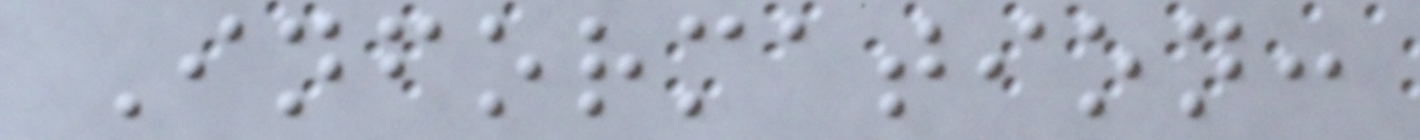Information:
